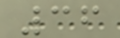36
